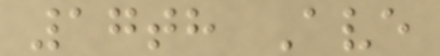17th Ave
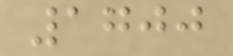1700
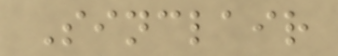Sinclair
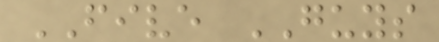FIVE GUYS
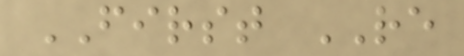FIRST RE
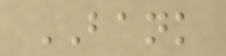BANK
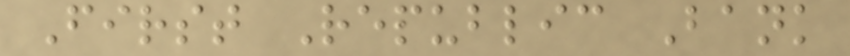First Republic Bank
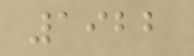1922
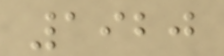1920
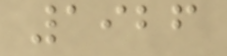1926
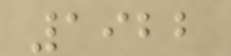1922
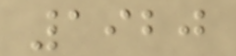1920
